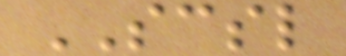SCSL
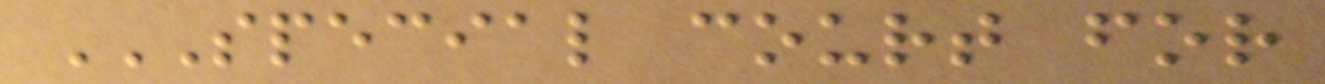SPECIAL COURT FOR
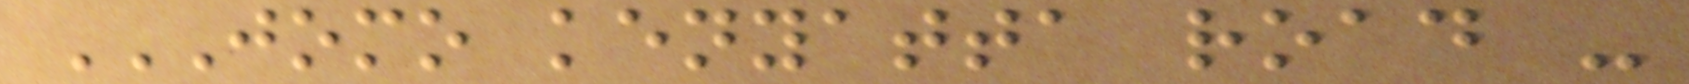JOMO KENYATTA ROAD -
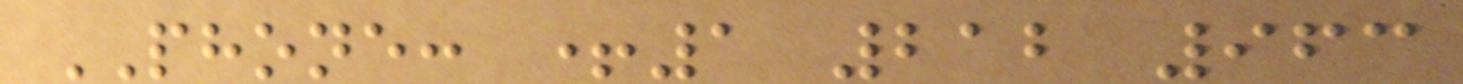PHONE: +1 212 963
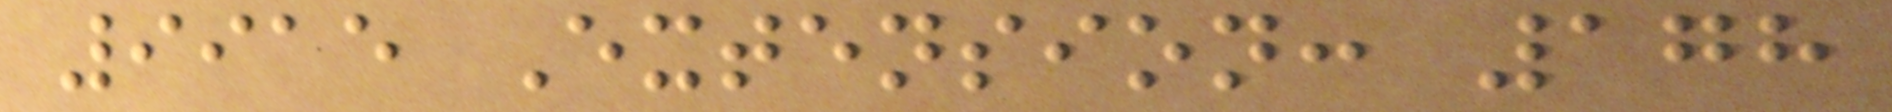9915 Extension: 178
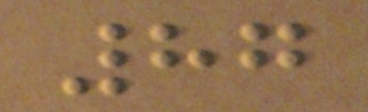87
